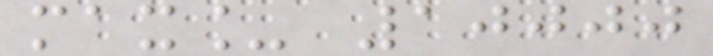max_ 10000
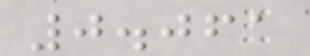0.061
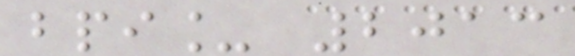bpi_ 2013
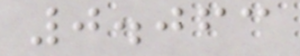0.063
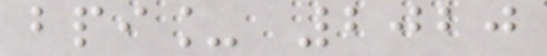bpi_ 2020
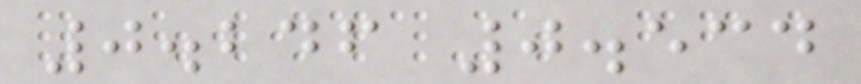0.246 0.534
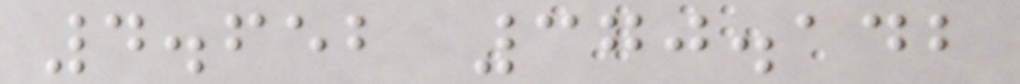4.652 370.142
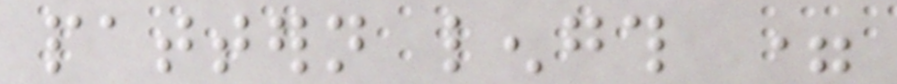pattern length =
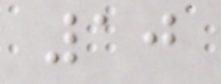10
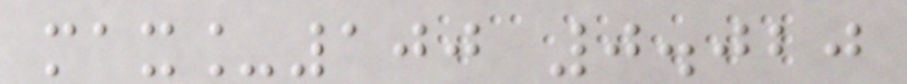max_100 0.020
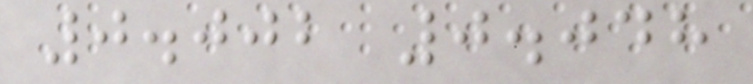0.002 0.048
